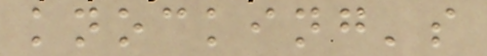knocking's
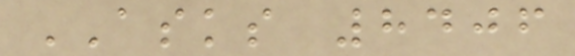ASKS 8406
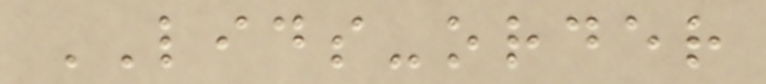LIDS-order
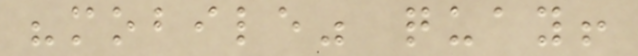"mobile" quay!
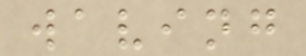waving
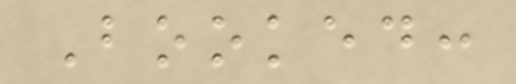Booked:
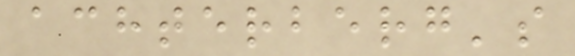achterberg's
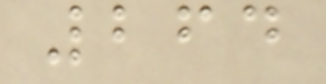264
